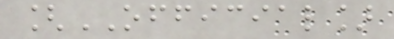[OFFICIAL]
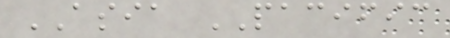ASIA PACIFIC
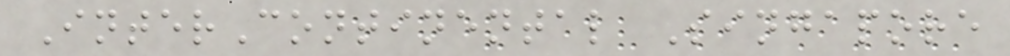InterContinental Singapore
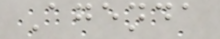Agenda
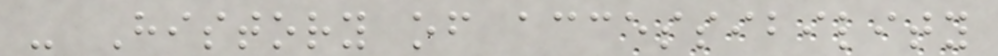- History of accessibility
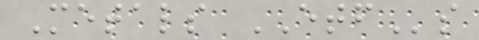Metals ETFs
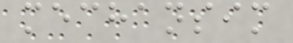mechansim
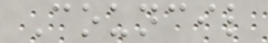Council
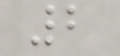2
